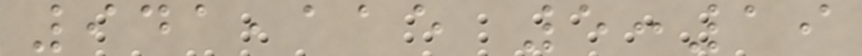941,115 5:19
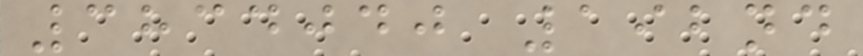3834040 192nd
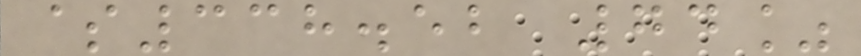$338.52 74%
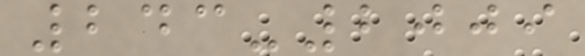243-2009
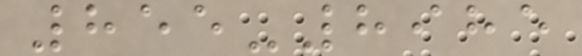855-8985
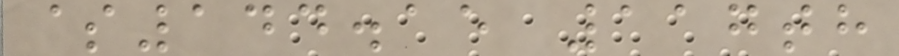$144.15 117th
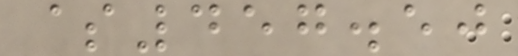$457.50
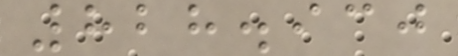828.930
